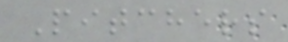Pitchers
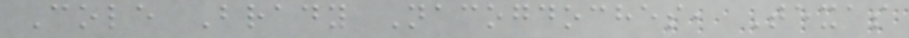Cole Brady Nacogdoches, Texas
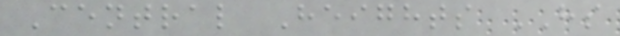Central Heights HS
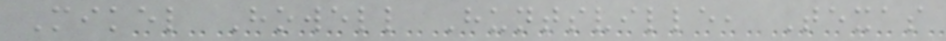Mikel Howell Huntsville, Texas
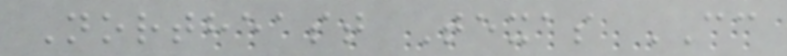Northeast Texas CC
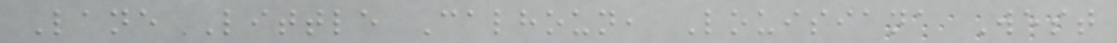Lane Little Calhoun, Louisiana West
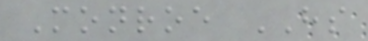Monroe HS
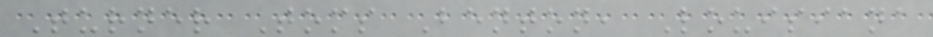Turner Toms Benton, Louisiana
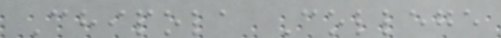Chipola College
